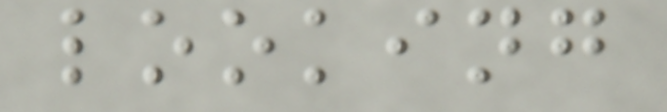looking
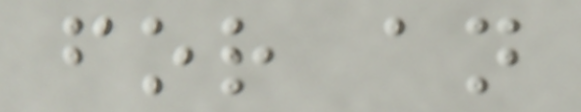for an
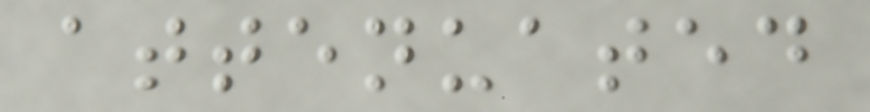attenuated
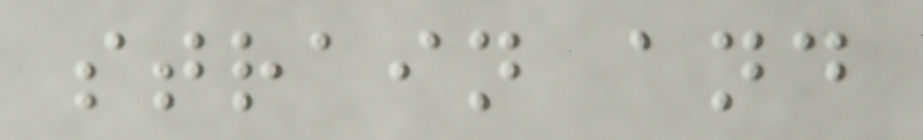strain and
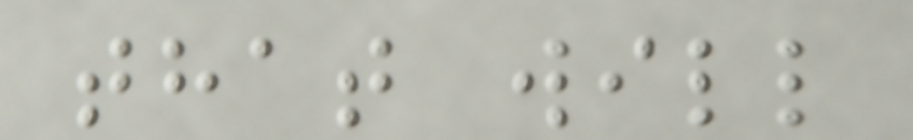that will
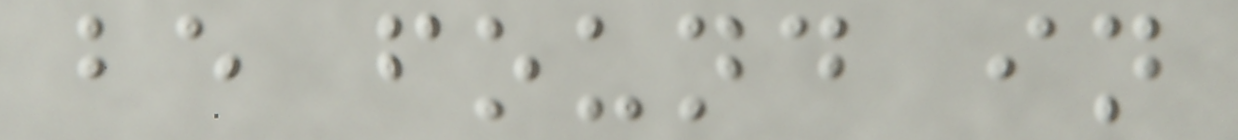be found in
